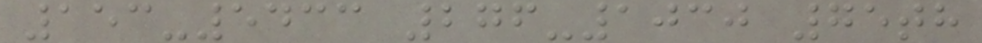153-5433 276-1030 75th
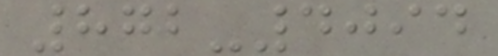872-4094
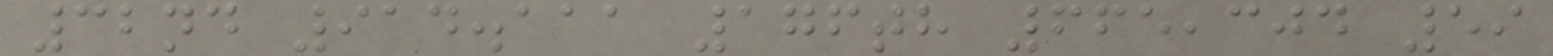32nd 914.111 176th 665,304 59
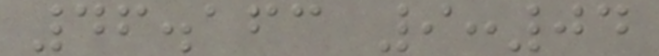46.163 9:04
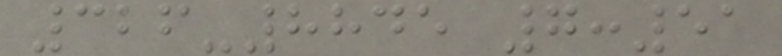326-8845 7:51
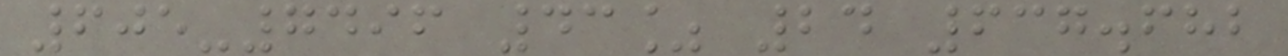605-7496 43% 24 637.682
